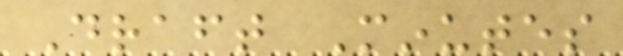Draft Minutes
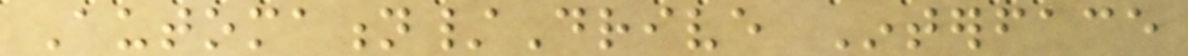Automation/Drive Interface
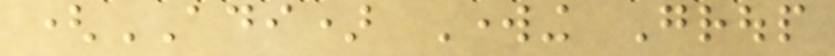(ADI) Working Group
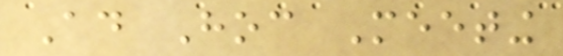Ad Hoc Meeting
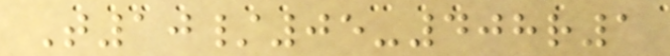T10/05-408r1
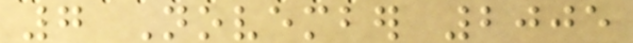7 November 2005
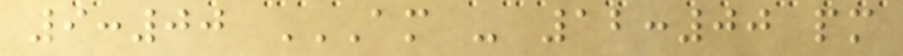9:00 AM - 12:00 PM
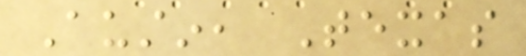Austin, Texas
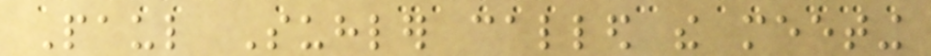Paul Suhler called the meeting
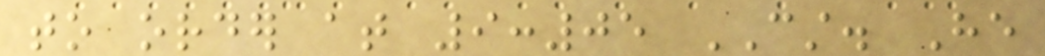to order at 9:05 CST. He
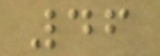46
